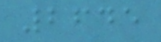2645
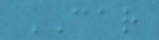CAR
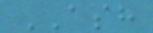ASH
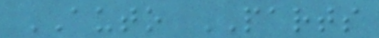AUTO PARTS
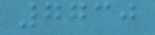7730
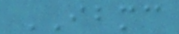IBMC
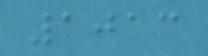1013
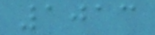1013
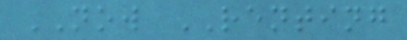NOW RENTING
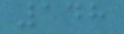148
